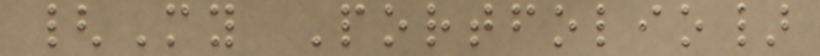{My Portfolio}
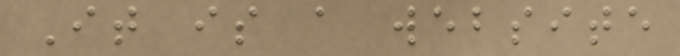It is a website
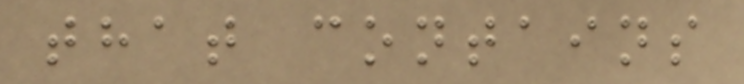that contains
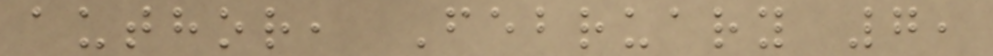author, February 7,
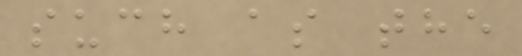such as the
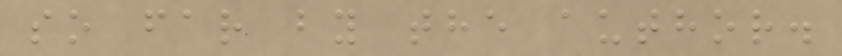so far by the author.
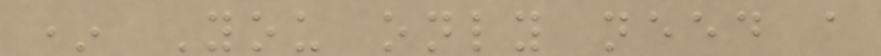* You only need a
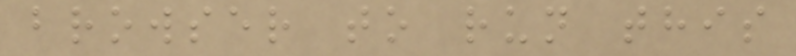browser to run this
